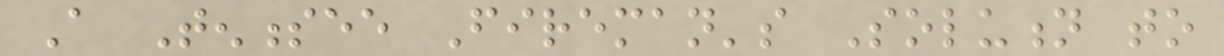A Tennessee Fireman's Solution to
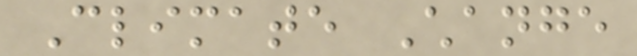Climate Change
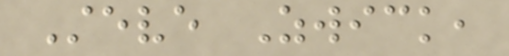Steve Zwick,
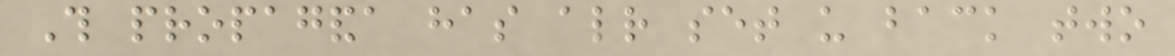This propaganda has already set us back two
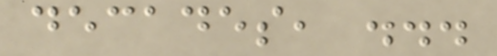decades, ...
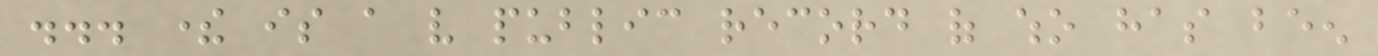... there is a very public record of who has been
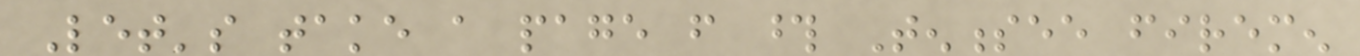Let's take a page from those Tennessee firemen
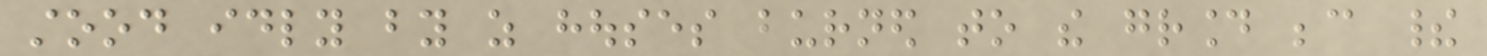stood idly by as houses burned to the ground because their
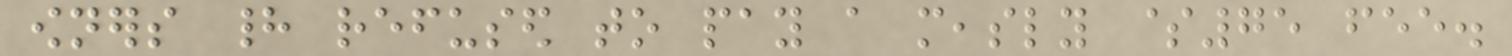owners had refused to pay a measly $75 fee.
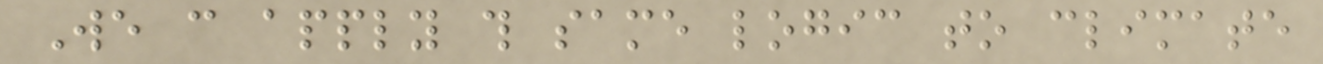We can apply this same logic to climate
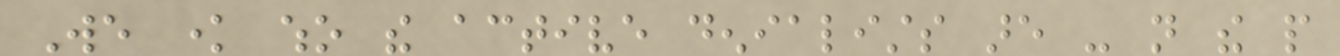We know who the active denialists are - not the people
